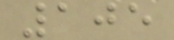105
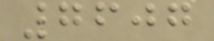7607
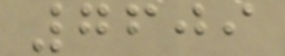7609
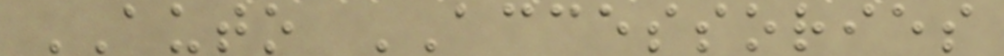AUTO ACCESSORIES
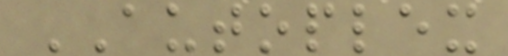AUTOPLEX
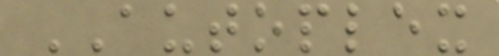AUTOPLEX
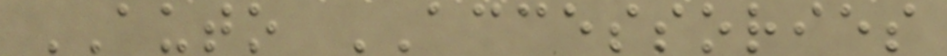AUTO ACCESSORIES
